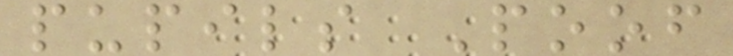pupils Poof
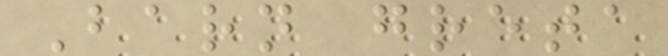Barn greta
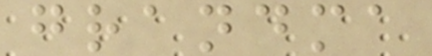grandma
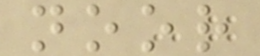noor
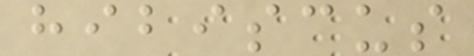hibiscus
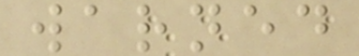warned
